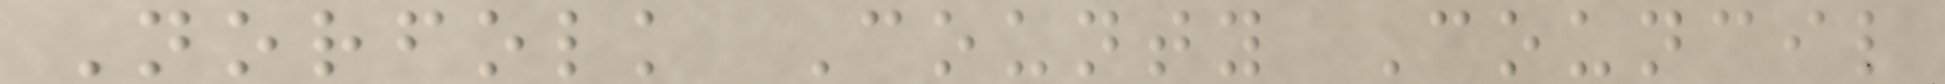Norfolk County Council
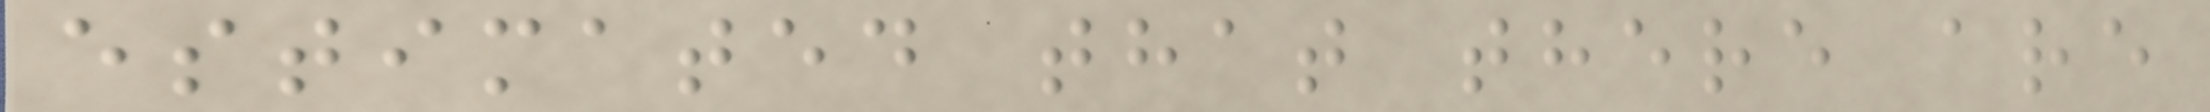estimated that there are
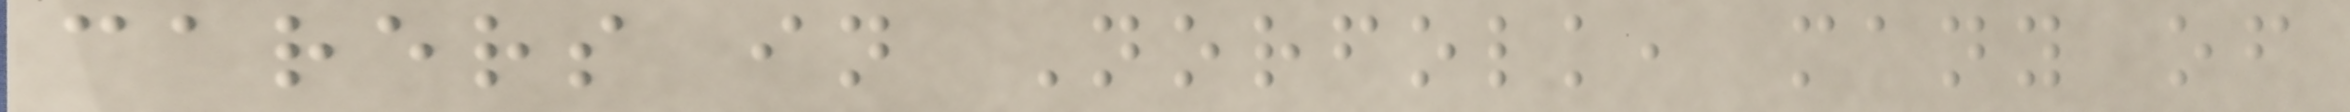carers in Norfolk, many of
